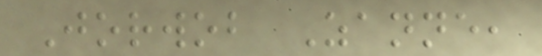Jorwob Zanne,
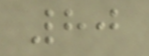80
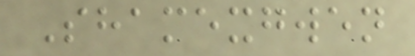Shamexgwen
